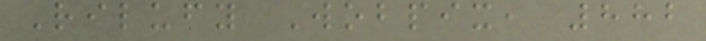Rilufy Wobpix, 882
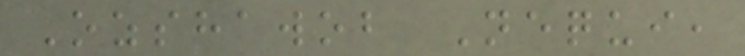Ozshawob Nequi,
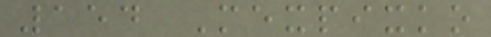154 Mexpixko
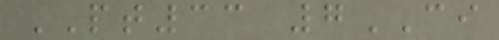PT33 7CI
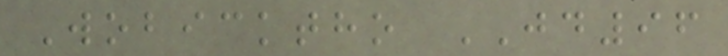Wobicktho JD96
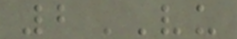2VU
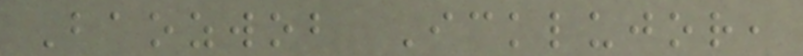Baozwob Icklujor,
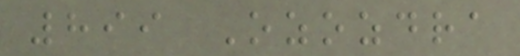899 Ozozdra
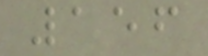156
